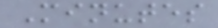Minutes
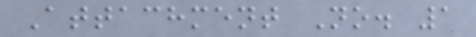Attachment No. 1
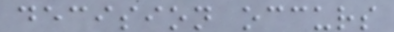decision occurs
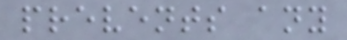prevents any
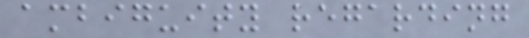ambiguity regarding
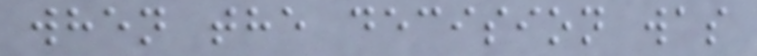when the decision was
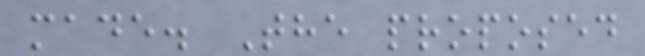made. The proposed
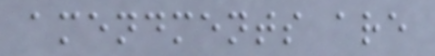amendments are
